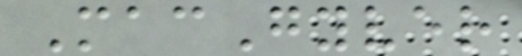MacGyver
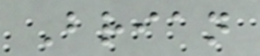Brian
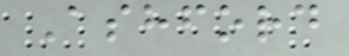Ashford
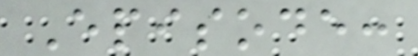Episode:
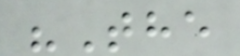"The
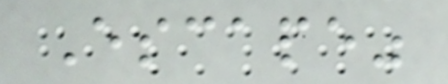Escape"
